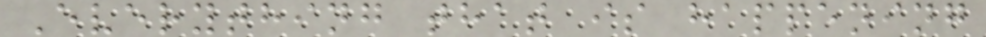Everything that is happening
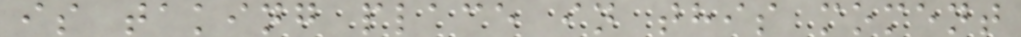is taking place in this moment
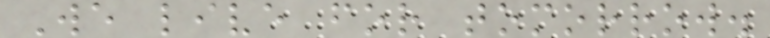We live for tomorrow.
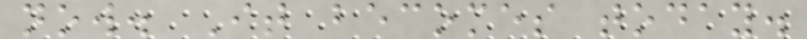now. It becomes today.
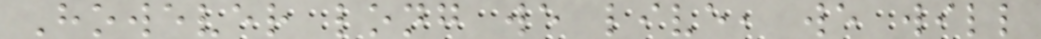However long we live, we will
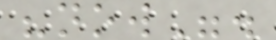"now".
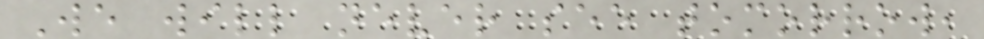We will never see tomorrow,
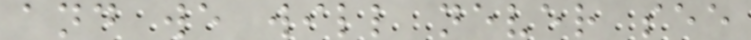and we will never see
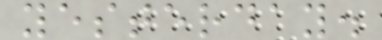yesterday.
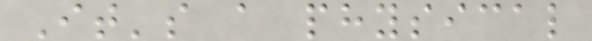It's a physical
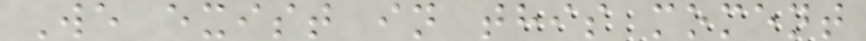We exist in this moment
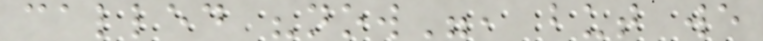called "now", but we
